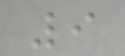9
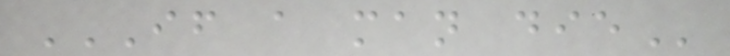IF A MAN DIE
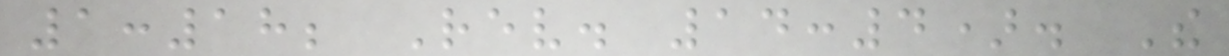1:18; Rev. 14:4). The
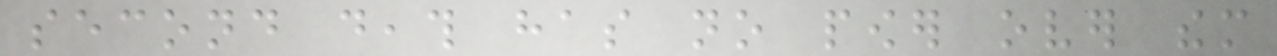second death has no power over them
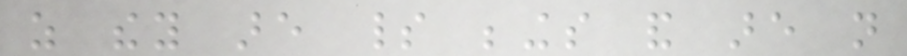as they are spirit beings and are not
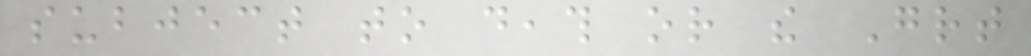subject to death or the Great
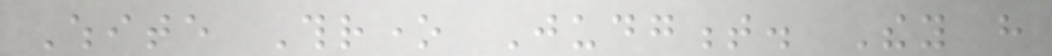White Throne Judgment. They have
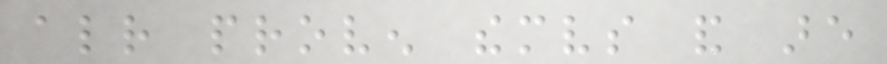already proven themselves and are
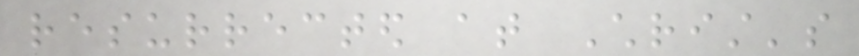resurrected at Christ's
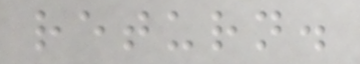return.
